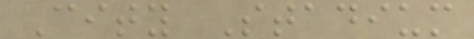City Stadium
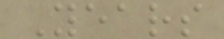Years
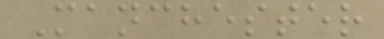Manchester
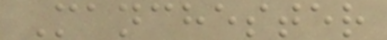Manchester
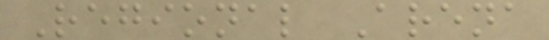Regional Arena
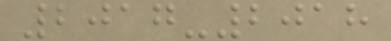2017-2018
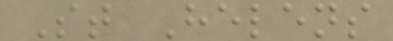St Helens
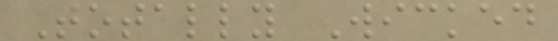Totally Wicked
